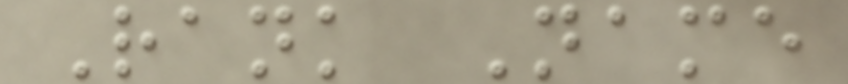Rank Name
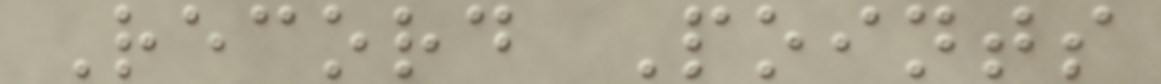Record Points
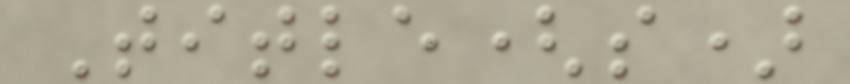Title(s)
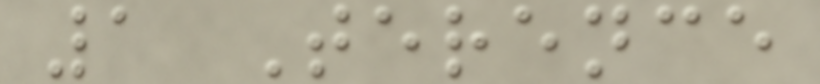1 Terence
